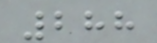288
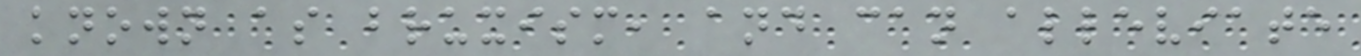known as bruxism, and can alleviate
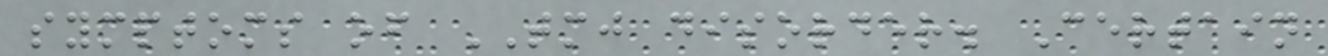symptoms of TMJ disorder. Certain
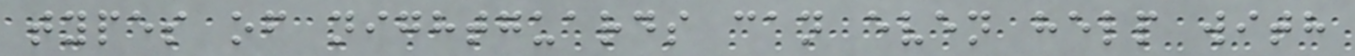types of nightguards can even help with
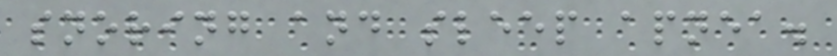snoring and sleep apnea.
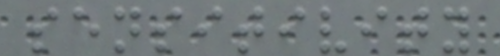sensitivity
